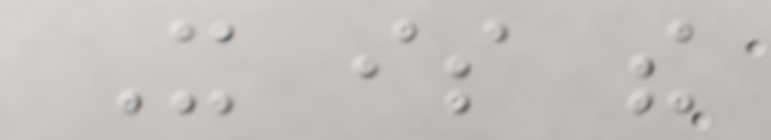It is the
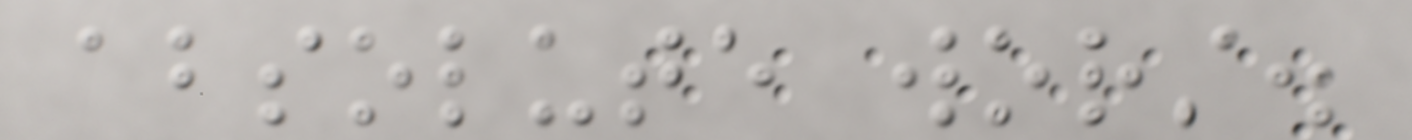absolute worst.
